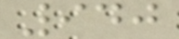940
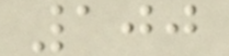100
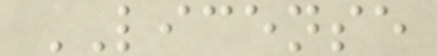LICENSE
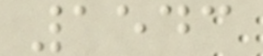1543
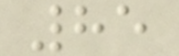85
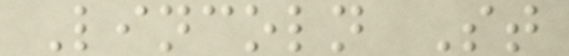Lincoln St
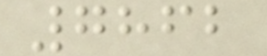7862
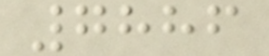7886
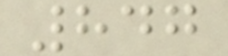847
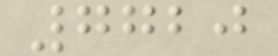7720
